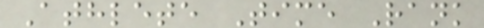Athlete Time Rank
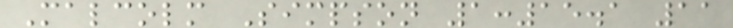Malcolm Simpson 1:15.1 11
